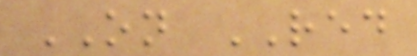ON RED
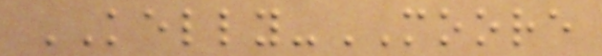KELLY-MOORE
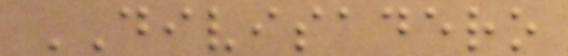DIVISADERO
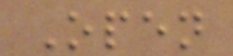Open
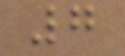7
